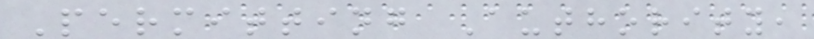Permitting Authority,
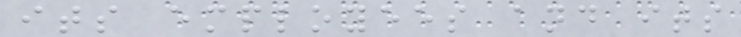its employees and its
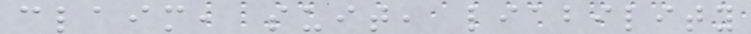claim, suit, liability
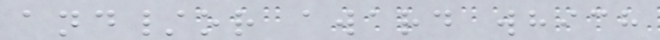and/or award which
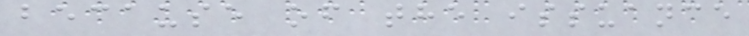because of the issuance
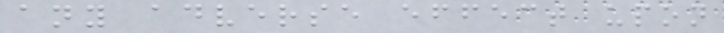any adverse effect upon
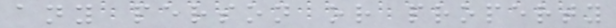any person or property
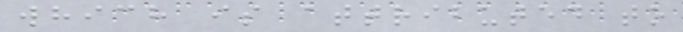which is attributed to
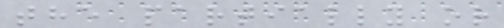the partially or
